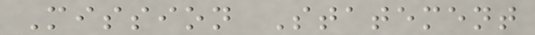Mission Statement
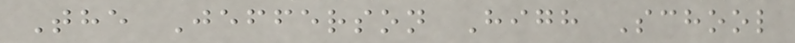The Jefferson High School
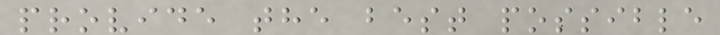provide the best possible
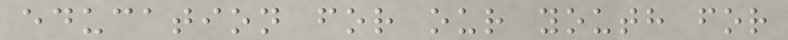education for our youth for
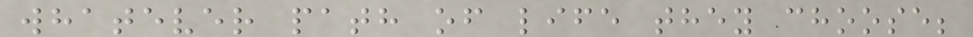whatever path of life they choose;
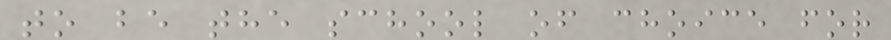to be the school of choice for
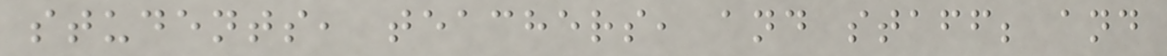students, teachers, and staff; and
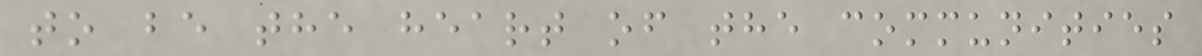to be the heart of the communities
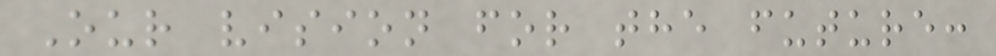Our vision for the future:
